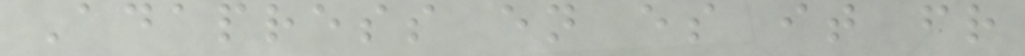Adapress en es it fr
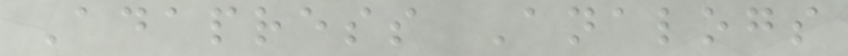Adapress Analogs
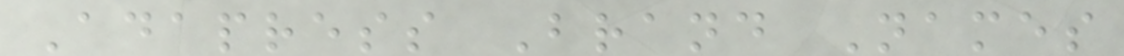Adapress Brand Names
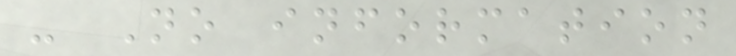- No information
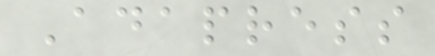Adapress
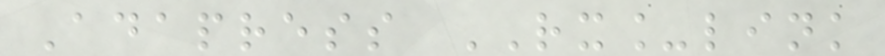Adapress RX_link
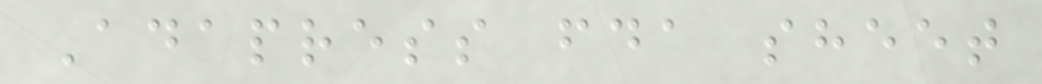Adapress fda sheet
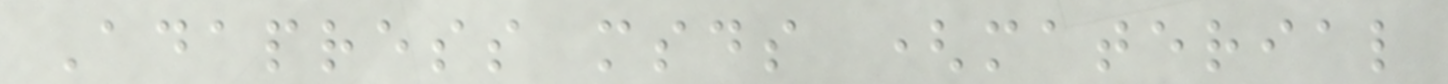Adapress msds (material
